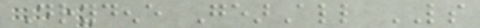Drydene GearAll LS
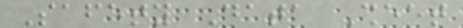Safety Data Sheet
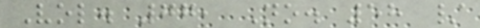Vol. 77, No. 58 /
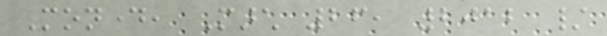Monday, March 26, 2012 /
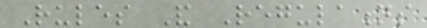Rules And Regulations
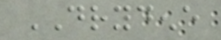DRYDENE
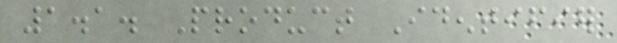1.1. Product Identifier
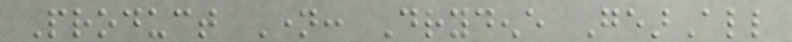Product Name: Drydene GearAll
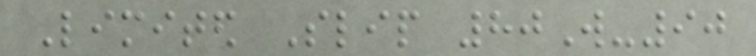Limited Slip 80W-90
